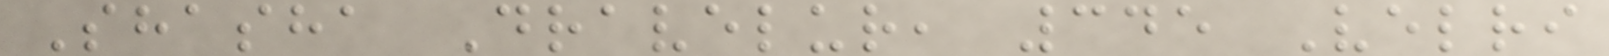Shasha Dravelur, 345 Velri
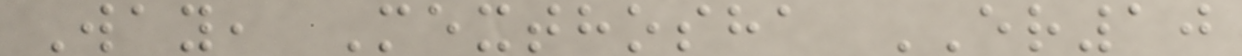Way, Mexthosha ER10
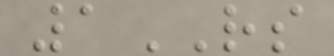1RS
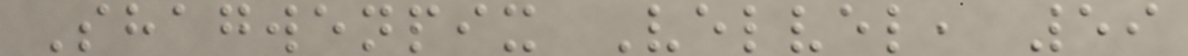Shagwenpix Velvel, 59
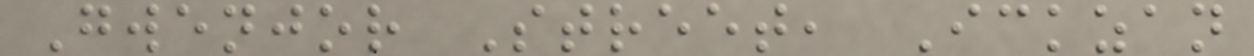Gwenjor Street, Ickzan
